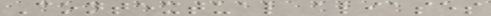Contextual aliases
